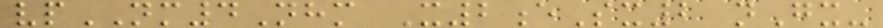vpNM4Nhm X2eSx2 nGx-
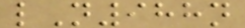lN988n
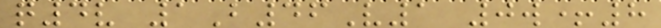q4v 1B46V1 0w+8
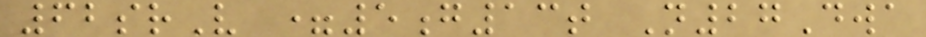62srV =5g13t N27Dwa
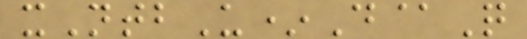xNtbU*D@Q
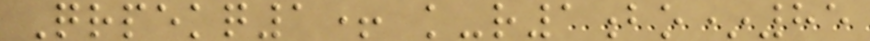Qrpekq1+ k-r1bo*85
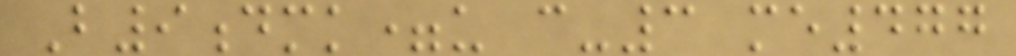B9dmk=u c-3 me477
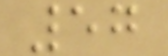57
